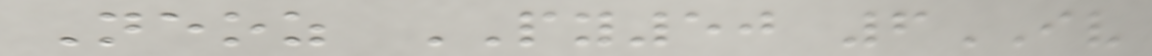Neoz PY50 6IV
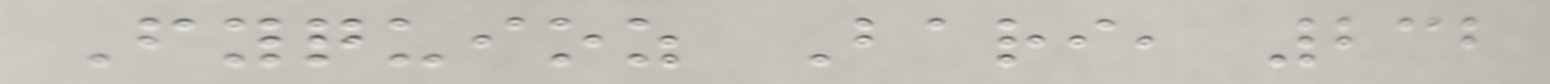Fyquioz Bari, 232
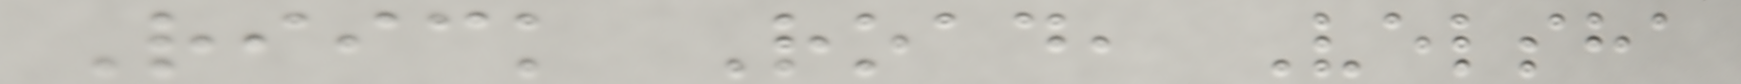Riick Road, Velsha
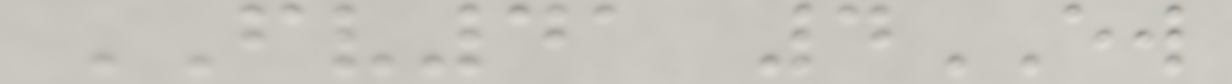FV41 4EW
